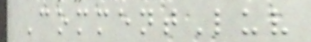CommentLuv
